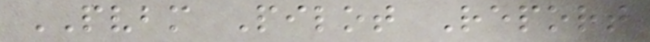PVBM Pilot Report
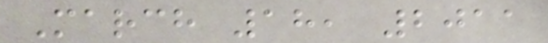March 18, 2011
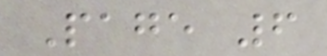Page 6
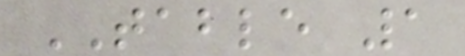TABLE 1
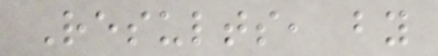Results, by
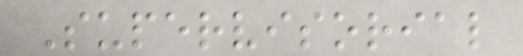Supervisorial
